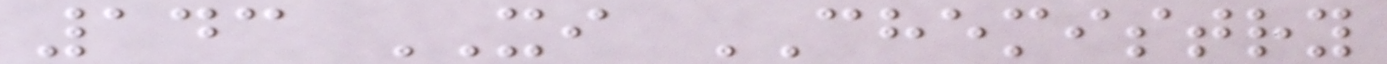143 XI CHEMISTRY
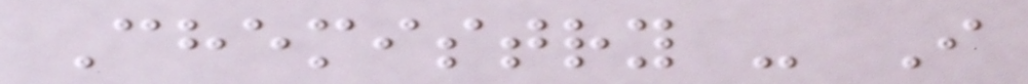Chemistry - I
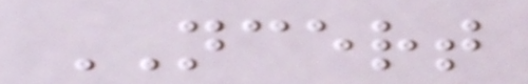NCERT
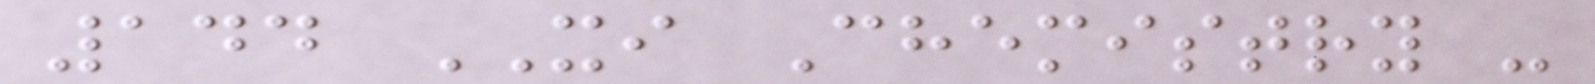144 XI Chemistry -
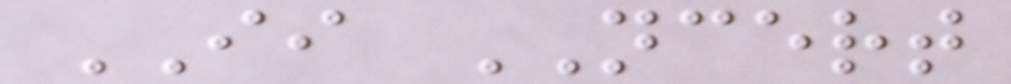II NCERT
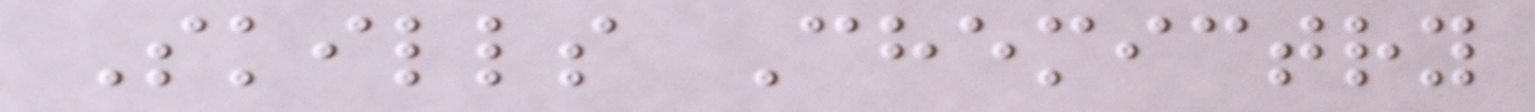Skills Chemictry
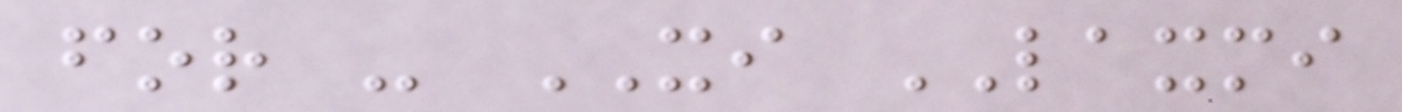for - XI LAXMI
